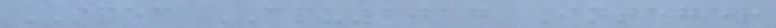SPEC CPU2017 Integer
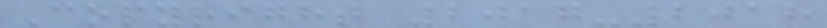Copyright 2017-2018
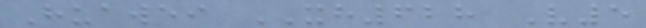Huawei XH628 V5
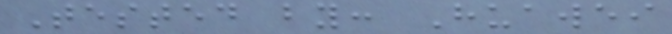Tested by: Huawei
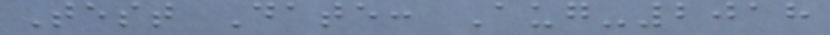Test Date: Aug-2018
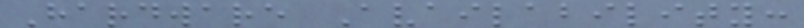Hardware Availability:
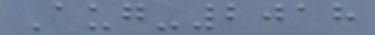Aug-2018
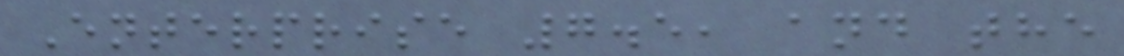Enterprise 7.5, and the
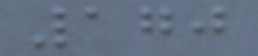170
